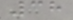38
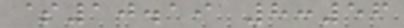$10.19 8:56
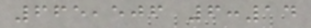665,506 6:14
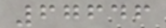67646
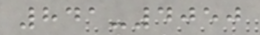841-4050
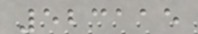523115
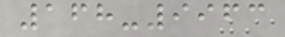168-9963
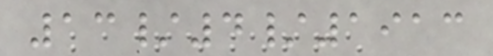13/4/1913
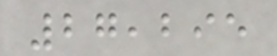27,295
